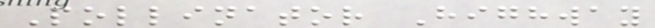Pollinator Highway
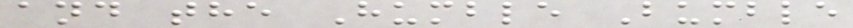and the Humble Bumble
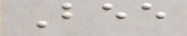Bee
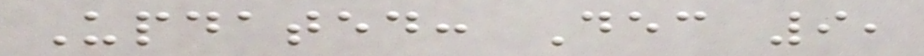Updated: Dec 9,
